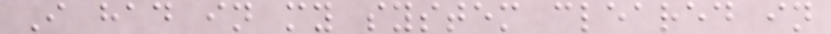I had in my system cleared in
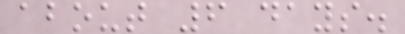about 6 days.
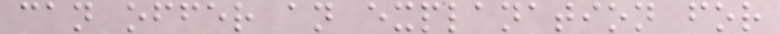can offer an explanation for
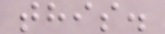this.
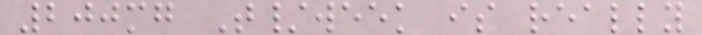200mg T/week is really
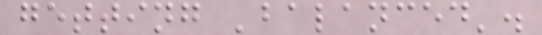getting 'balanced'.
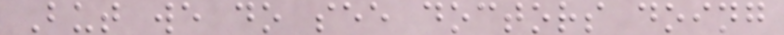But we do see doctors doing
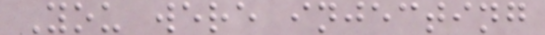You were injecting
